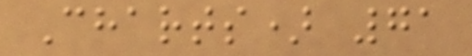Charts) 71
